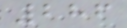286
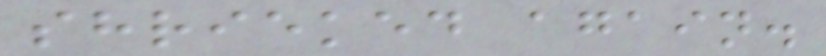shrieked again.
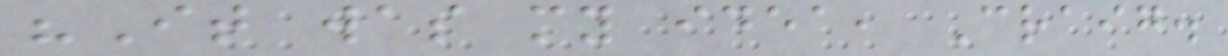"It was my idea, Craig.
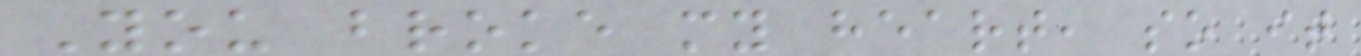You broke my heart, so it
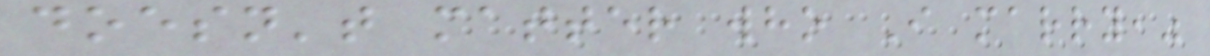doesn't matter who I marry,"
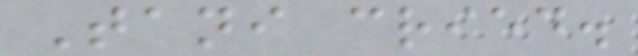Tani cried.
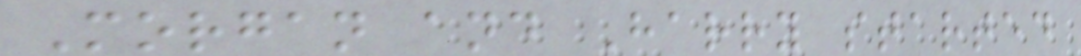Morgan and Harry started
